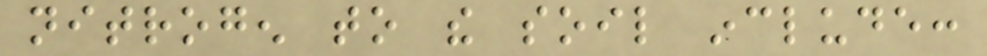nitrogen to the soil include:
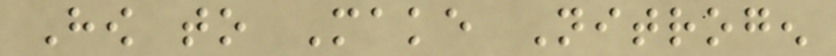How to Make Nitrogen
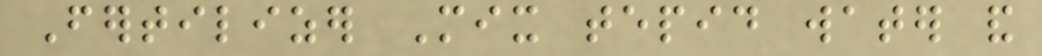Fertilizer Mix tepid water and
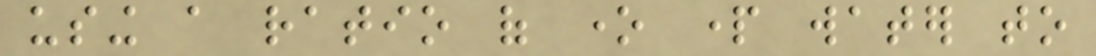using a ratio of one part water to
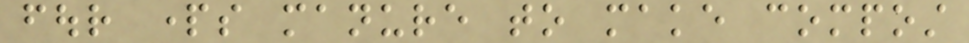four parts manure to make compost
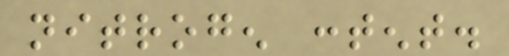nitrogen content.
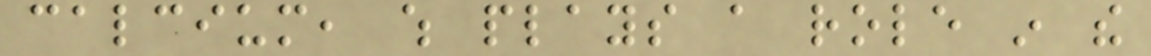calcium, which plays a role in the
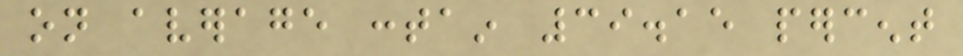on average contain 39.15 percent
